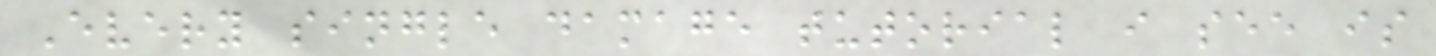Every single damage tutorial i see is
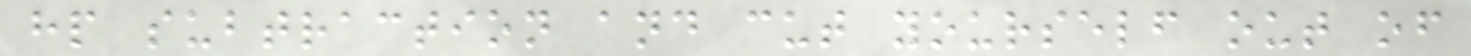hp subtraction and cut yourself out of
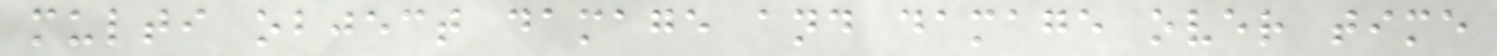multi object damage and damage over time
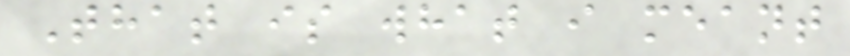That is what i meant
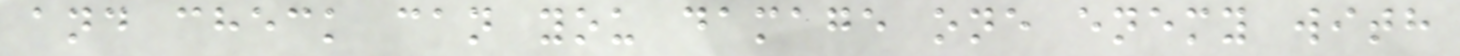and check can you damage one enemy with
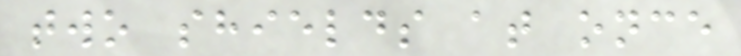two shields at once
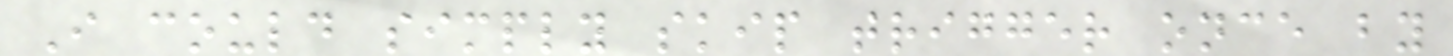I could simply skip trigger once by
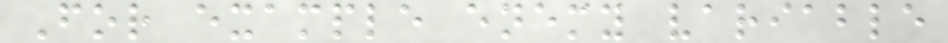For example enemy variable
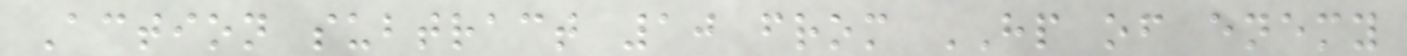Action subtract 10 from HP of enemy
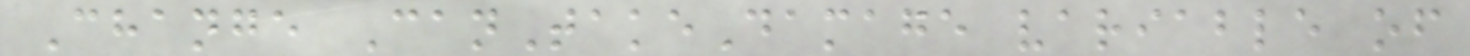Change CanTakeDamage variable of
